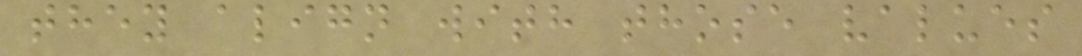they align with those values
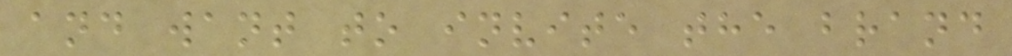and want to invite the brand
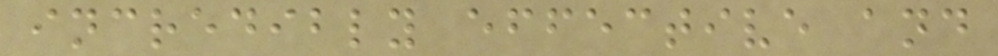incredibly effective and
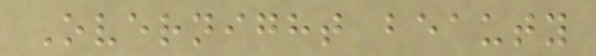Overnight beauty
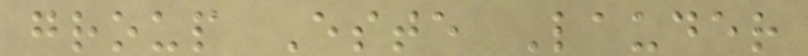group Este Lauder
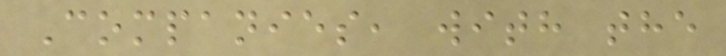Companies, with the
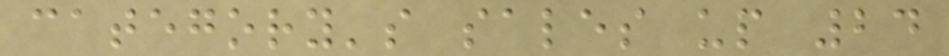category's sales up 24
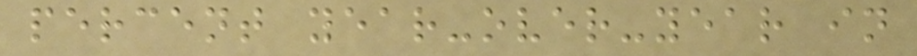percent year-over-year in
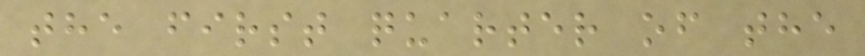the first quarter of the
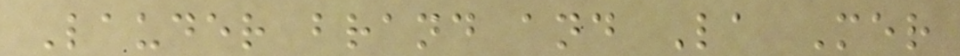Lauder brand and La Mer
